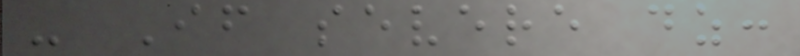- If severe dz:
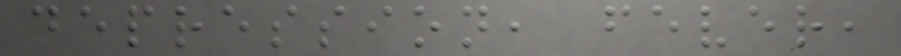depression, fever,
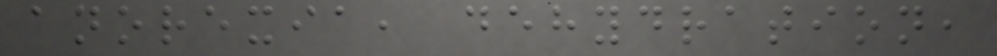anorexia, dehydration,
